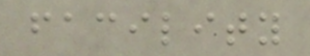facility
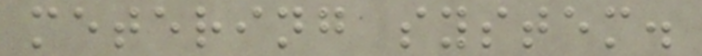metering system.
